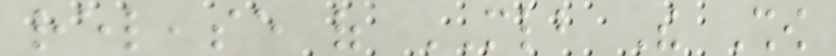release of MLB The Show
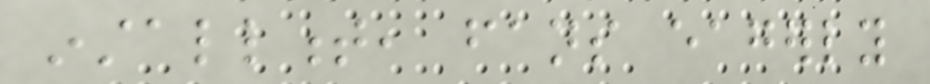installment, fans eagerly
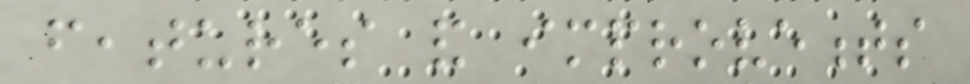features and improvements
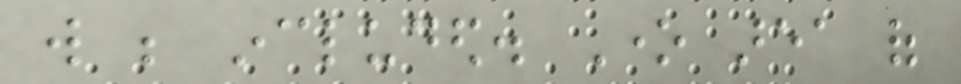will be included. One area of
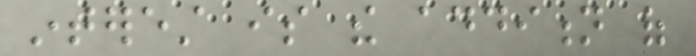interest is the addition of
